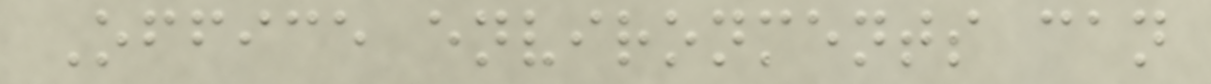Office environments can
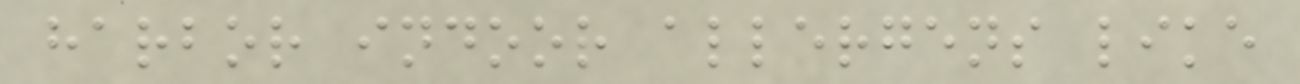harbor indoor allergens like
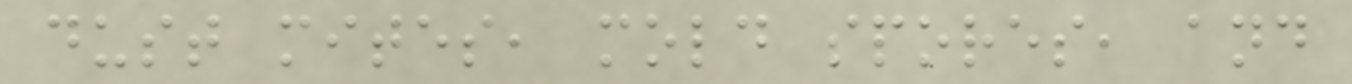dust mites, mold spores, and
